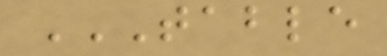TABLE
